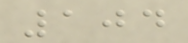104
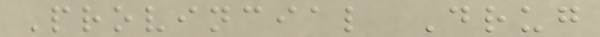Provincial Drug
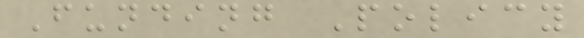Funding Policy
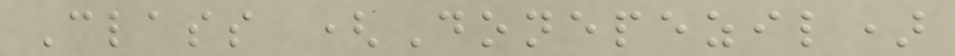Class (Donepezil)
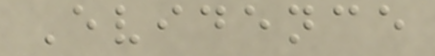Evidence
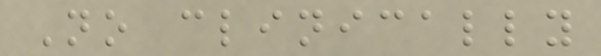No clinically
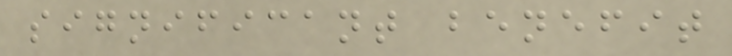significant benefit
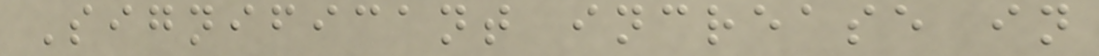Significant increase in
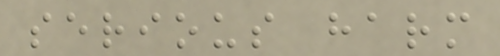serious harm
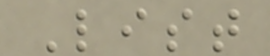List
